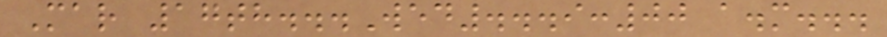Mar 17th...Wed...9:00 a.m...
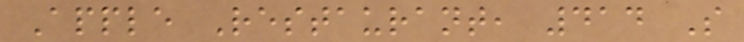Apple Restaurant, 414 S
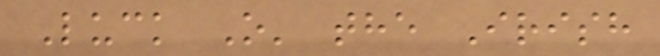Luck O' the Irish
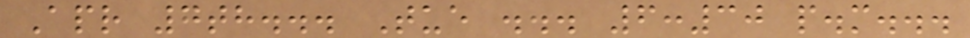Apr 7th... Tue ... 6:30 p.m...
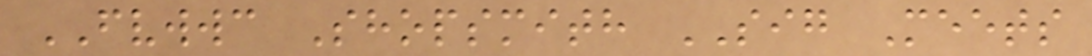FVWWC Shopsmith SIG Meets
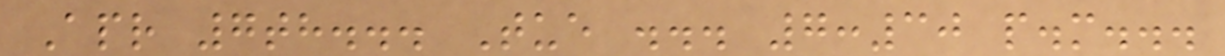Apr 7th... Tue ... 7:30 p.m...
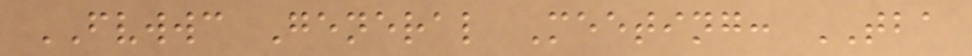FVWWC General Meeting: TBA
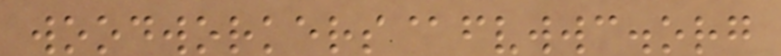woodworkers@fvwwc.org
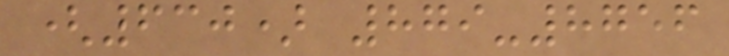(630) 879-8756
